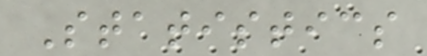Statistics
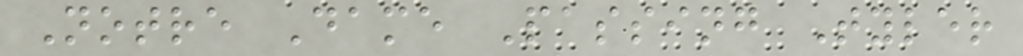Notre Dame Passing Tyler
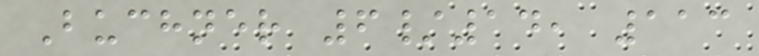Buchner 6/14, 113
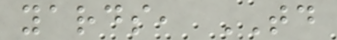yards, TD
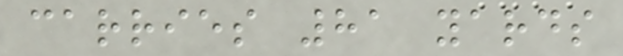carries 81 yards
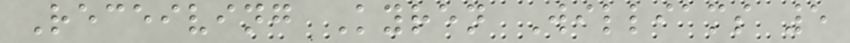Receiving Kyren Williams 5
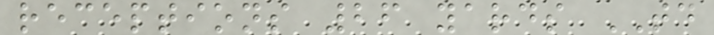receptions 26 yards TD
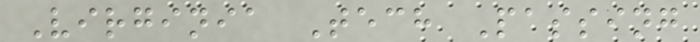Virginia Tech Passing
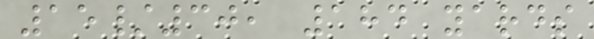15/30, 184 yards
